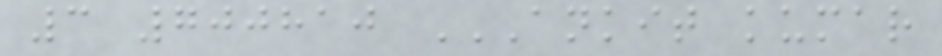3 700810 ANKIT KUMAR
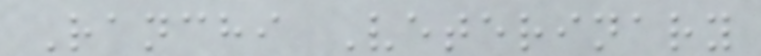Ranchi Veterinary
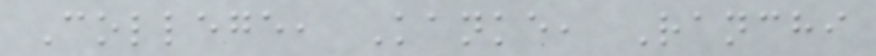College, Kanke, Ranchi
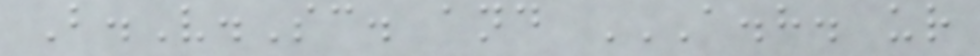B.V.Sc. and A.H. UR
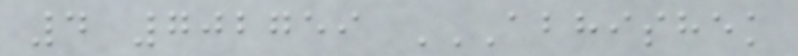4 702759 ABHISHEK
